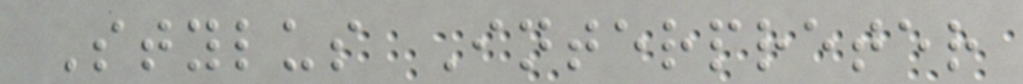Stylus Interpreter
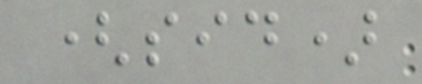(sid)
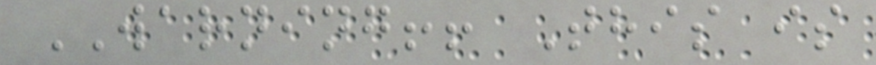WARNING!! This is
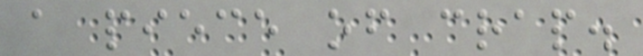a piece of crap.
